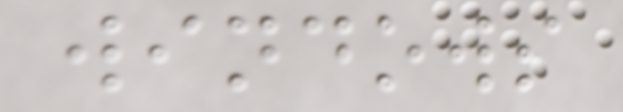windows
